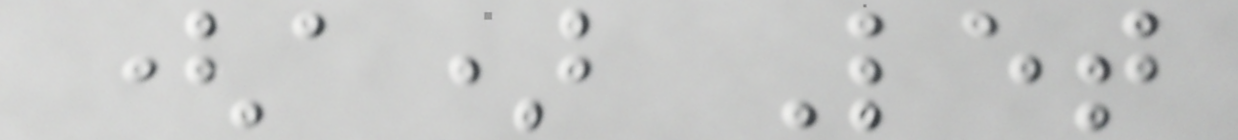(a) Let
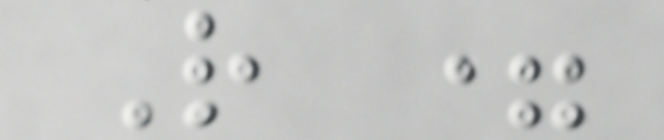R =
